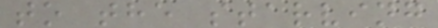to the starving
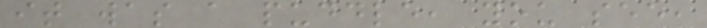it was a puddle, you see,
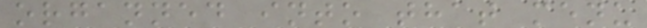organned into that menu
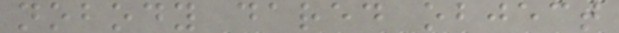nobody dared object
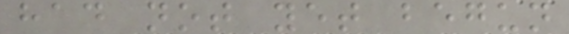had not yet begun
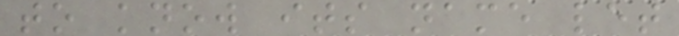to know its name let
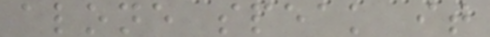alone speak it
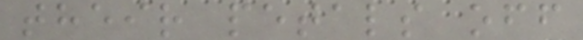their petals off
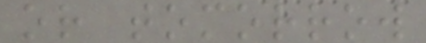or tomorrow
